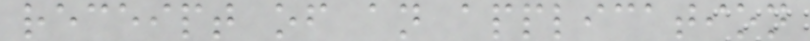receipt of an application
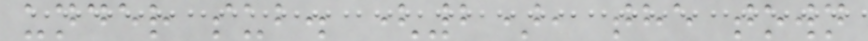under sub. (2), the town
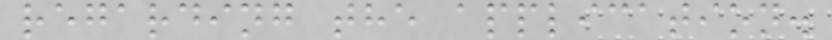regarding the application.
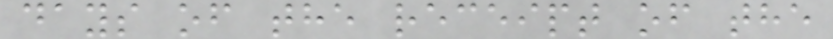days of the receipt of the
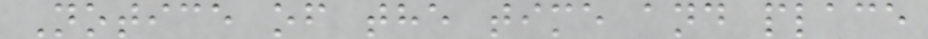Notice of the time and place
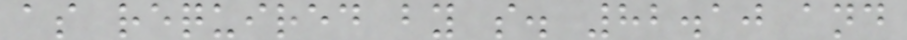as required by s. 82.10 and
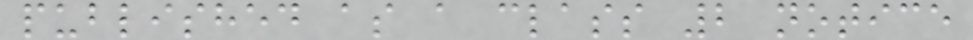published as a class 2 notice
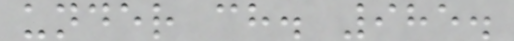under ch. 985.
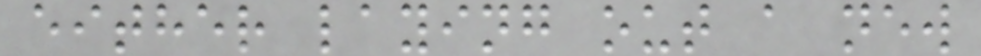either laying out a new
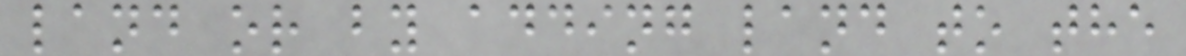land or by adding land to the
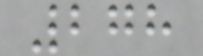278
